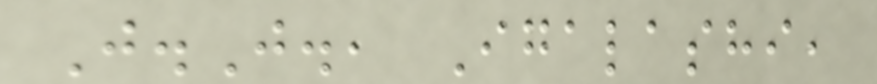J.J., Igalashi,
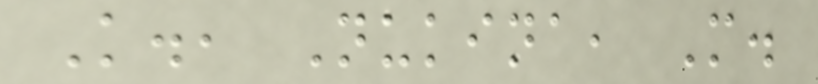K., Nukina, M.
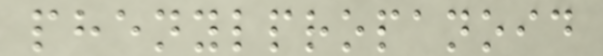phenylpropanoid
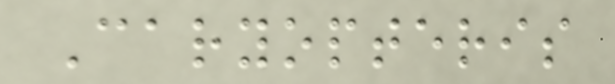Caryopteris
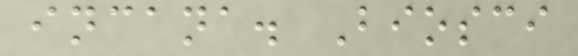incana. Biosci
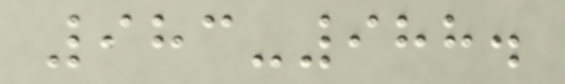983-988.
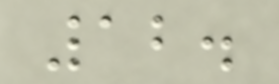12.
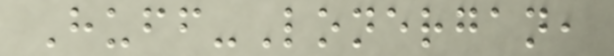Huff-Lonergan,
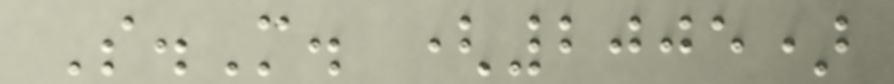S.M. (2005)
